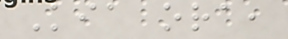Kia ora,
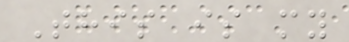This is my
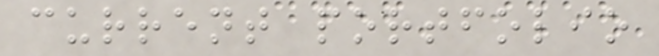current portfolio
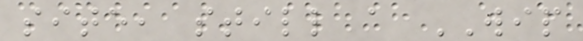site, still a WIP
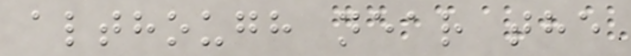although near the
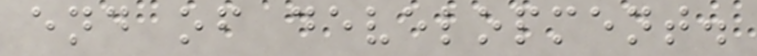end of development.
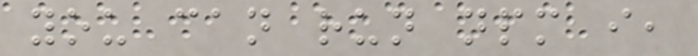you can run npm i,
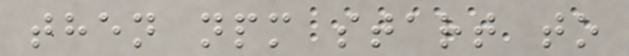then npm start to
